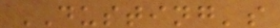DUSTING's
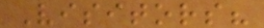Visitors?
